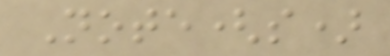Note(s)
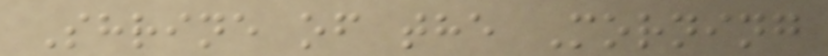Shrine of the Morning
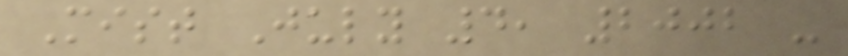Mist July 4, 2002 -
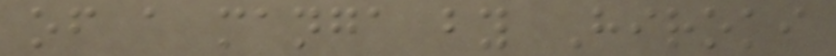of a manga by Hiroki
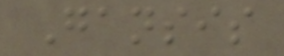Gansis
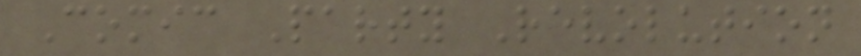Comic Party Revolution
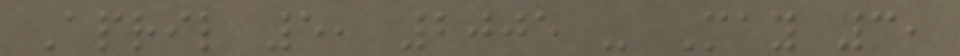April 5, 2005 - May 3,
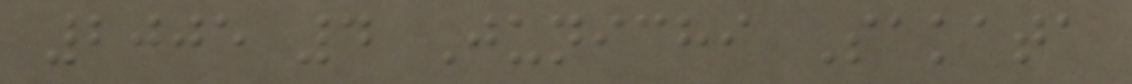2005 4 Junichi Sakata
